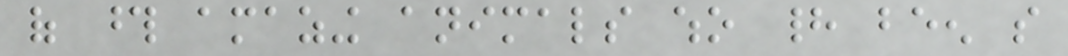of those amazing animals who had been so
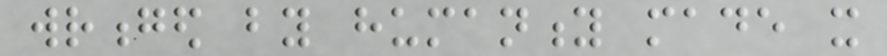wronged by humanity made it
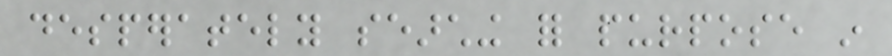desperately searching for purpose in
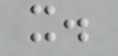it.
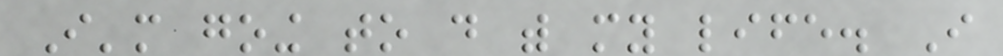I'm going to do with my life. I
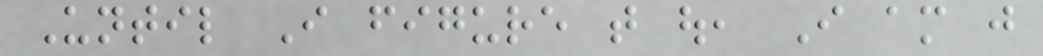Until I figure that out, I am just
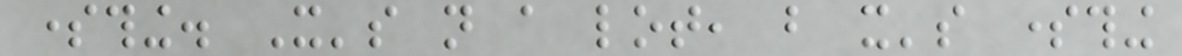something. It's not a lot, but it's something
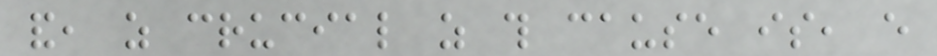and, as crucial as this cause is, every
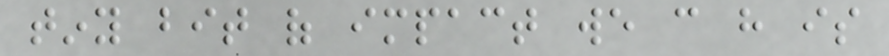tiny bit of impact we can have is
